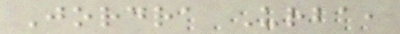Jordra Urba,
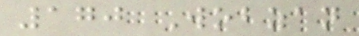170 Wobzan
